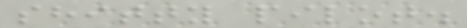shitty pilot.
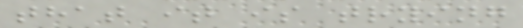that it is trying
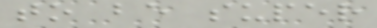to be super
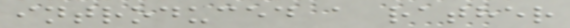introduced a rather
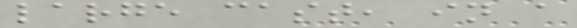large cast, in a
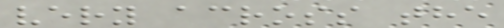very across the
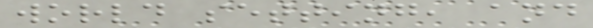world setting, and
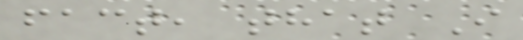fact, that I
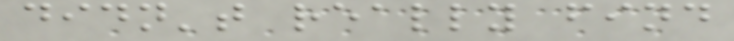didn't really find
